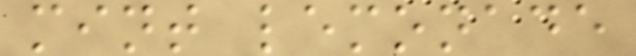mint lemonade
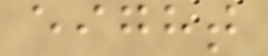eight
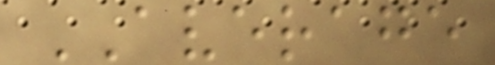AVERAGE
